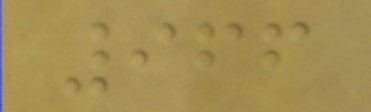966
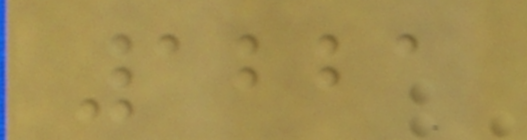1221
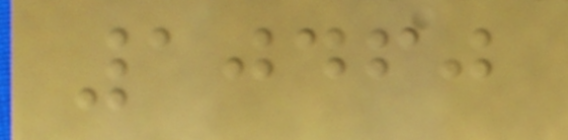10460
